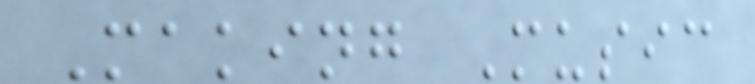Making Music
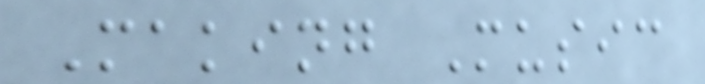Making Music
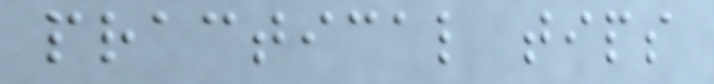practical tips
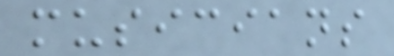musicians
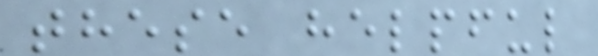these helpful
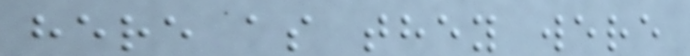here as they were
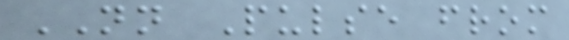NN Pulse from
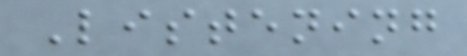Listening
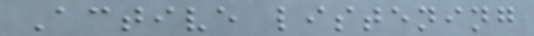Active listening
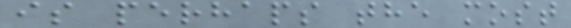is perhaps the most
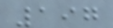197
